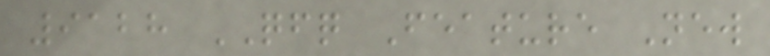9128 QFQ Feature New
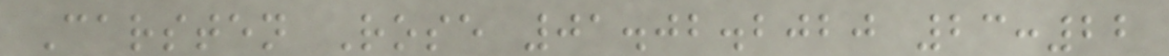Carsten Rose 01.02.2020 23:22
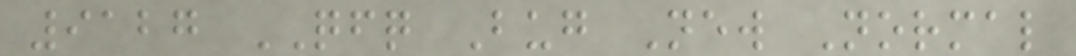9127 QFQ Bug New Normal
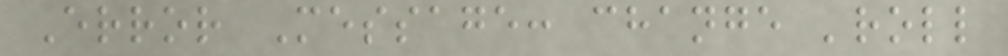Error Message: change 'roll
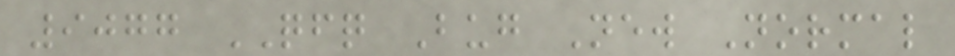9077 QFQ Bug New Normal
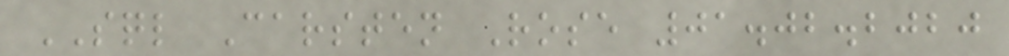SQL Carsten Rose 01.02.2020
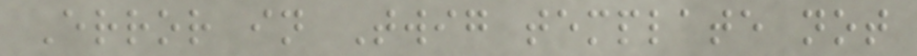Error in Twig template not
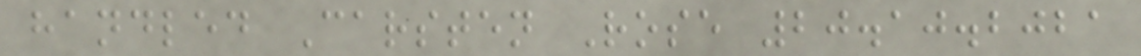handled Carsten Rose 20.10.2021
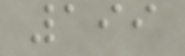199
